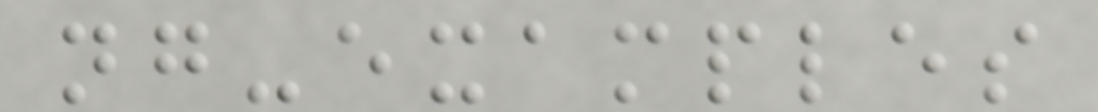ng-examples
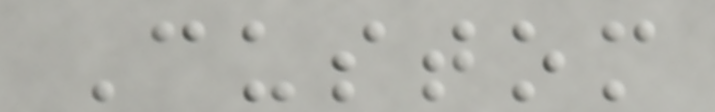Custom
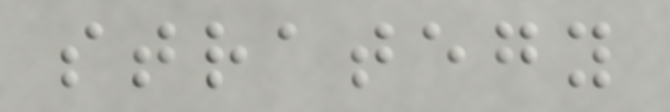strategy
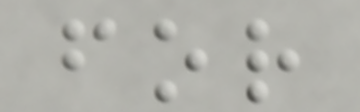for
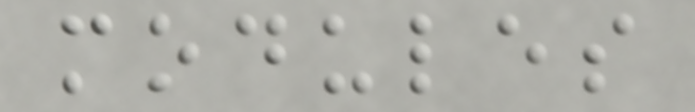modules
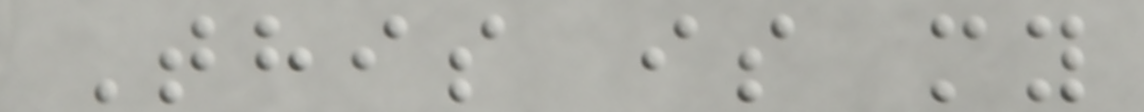This is my
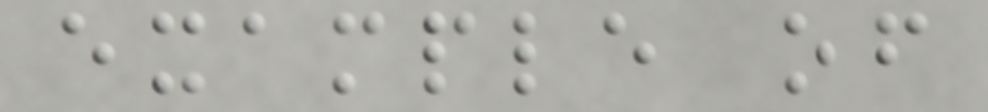example of
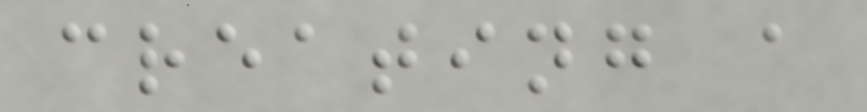creating a
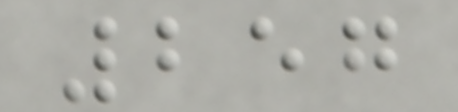257
